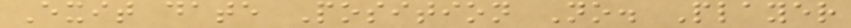Exit date Position No. Player
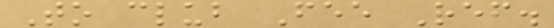To club Fee Ref.
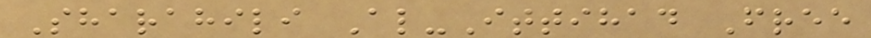Sharahili Al-Ittihad Free
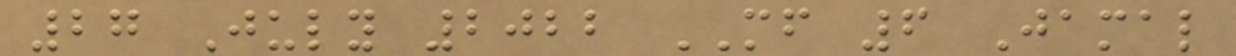27 July 2022 MF 6 Jamal
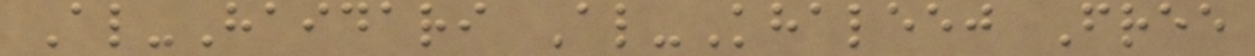Al-Haidari Al-Khaleej Free
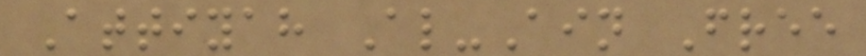Attiyah Al-Ain Free
